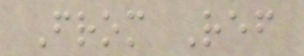From Ref
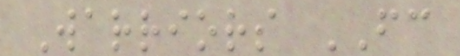Warriors FC
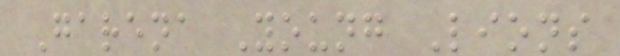Garena Young Lions
